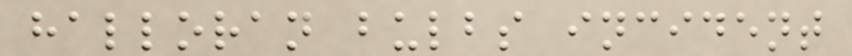halloran bulbs incident
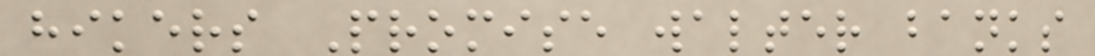hikers Promise walter banks
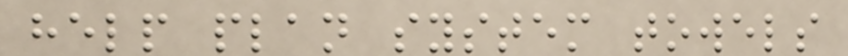help plan system towels
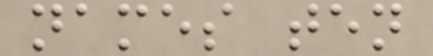names ten
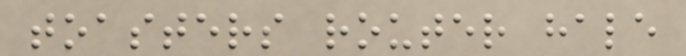toasters router hale
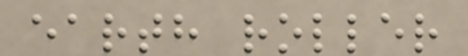earth roller
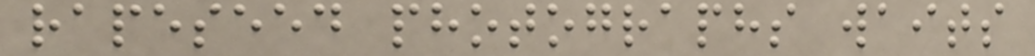rapeseed photographs waits
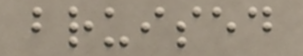bruised
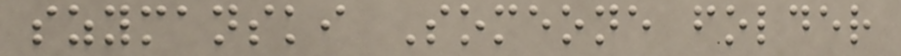szymanski Someone folder
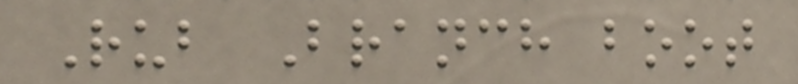Rub Branch boot
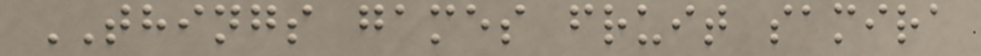THINGS games fruit samira
